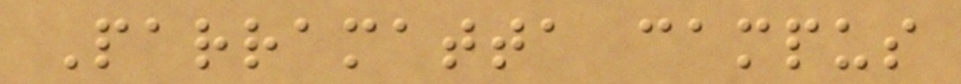Parramatta campus
